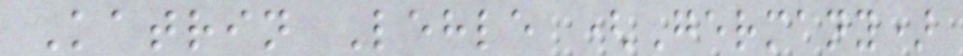Katrin Lehle (Germany)
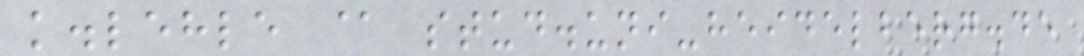k.lehle @ stud.uni-heidelberg.de
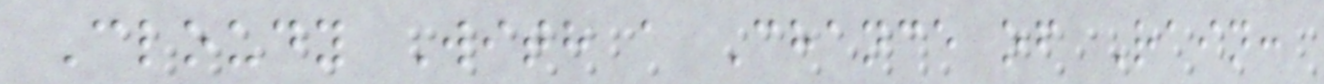Cloudy With a Chance of Rain:
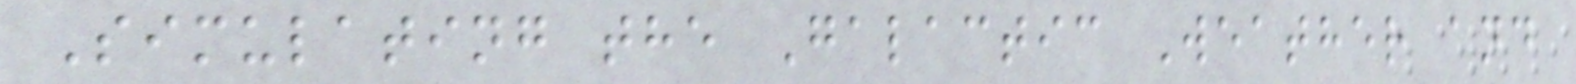Simulating the Galactic Weather and
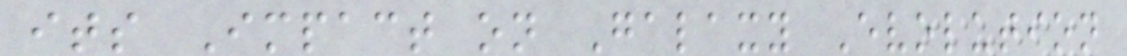its Impact on Galaxy Evolution
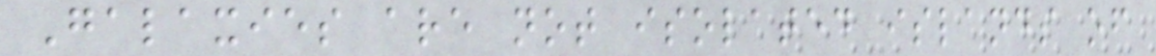Galaxies are not isolated islands of
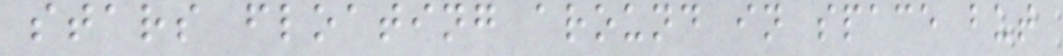stars floating around in space but
